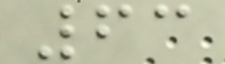63
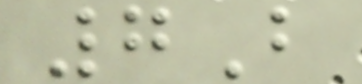7B
